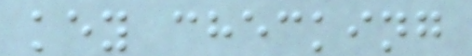key checking
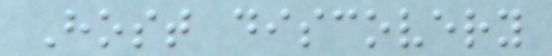Host discovery
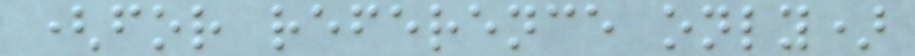(for reference only)
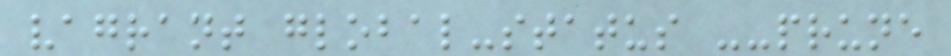vagrant global-status --prune
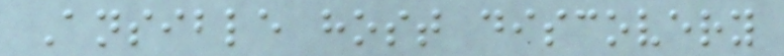Ansible host discovery
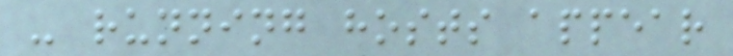- running hosts appear
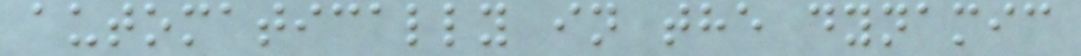automatically in the dynamic
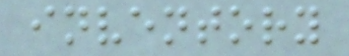inventory
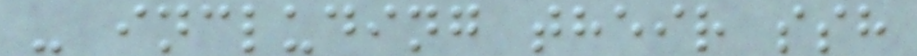- including their ssh
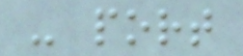- port
